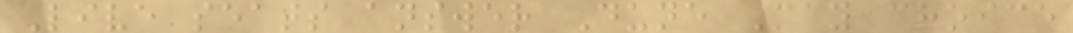Live seats answer Dune May choice
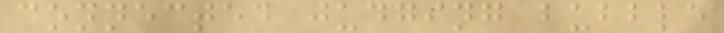connected judging bubble
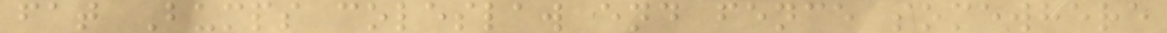fat Bumps coleslaw end fence somewhere
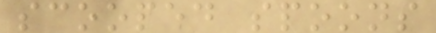scooped spoons
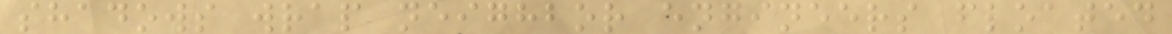shadows wrap neighbor engineers floated
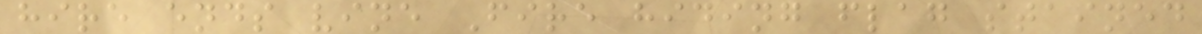hire ends vine Fire hiding flag stained
